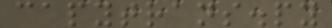capytrans.py
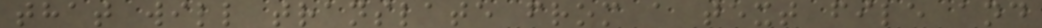that will translate from a text file and
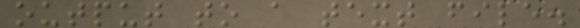output to a text file.
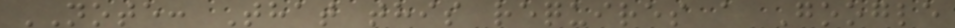NOTE: That this requires a Google
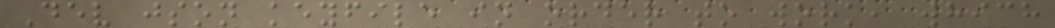Dev json keyfile in order to work, which
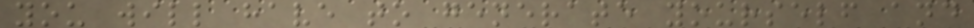you will have to generate yourself and
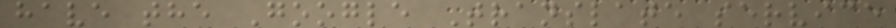have the Google Translate service
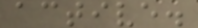active.
